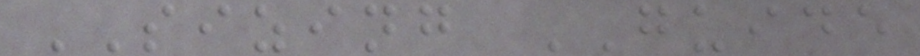SIZING GUIDE
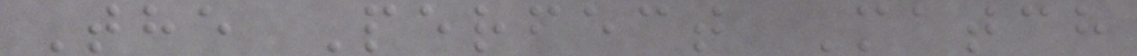The Perfect Match
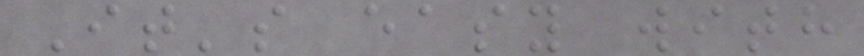It's easy with
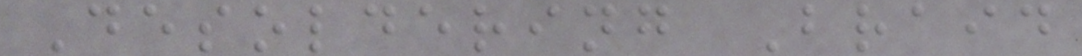Desoldering Braid
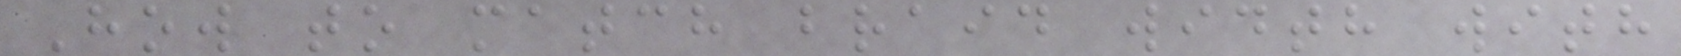How to match braid width with
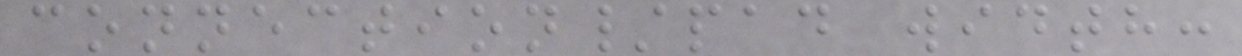connection/pad width:
